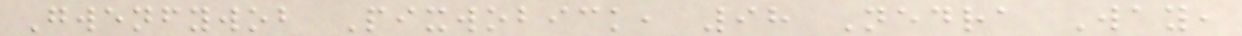Gwenfywob Pixwobick, 98 Nedra Way,
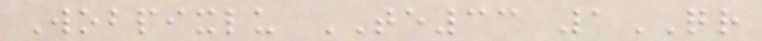Wobpixlu TE33 1QR
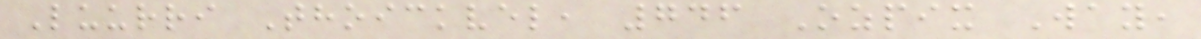Luurri Thoickvel, 746 Ozpix Way,
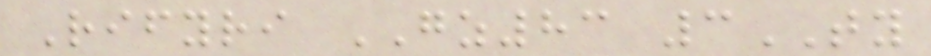Rifyri GZ83 3TY
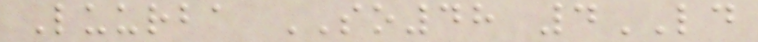Luurba SO48 4LD
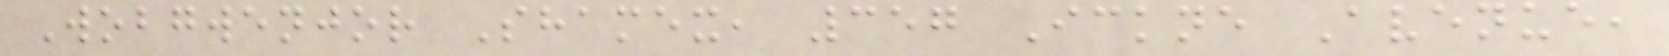Wobgwenjor Shamex, 357 Ickne Avenue,
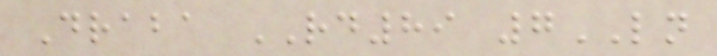Draba RD89 7LN
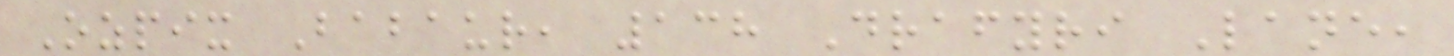Ozpix Babaur, 138 Drafyri Lane,
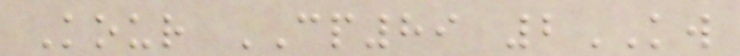Kour CP89 2KW
